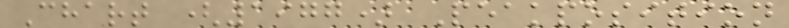Chart (1977) Peakposition
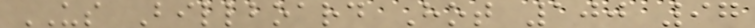US Billboard Hot 100 97
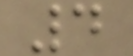4
